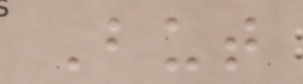But
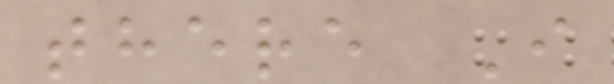there I
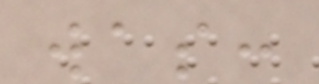was:
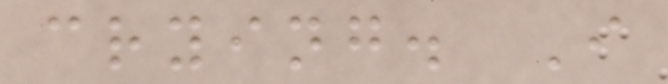crying. I
